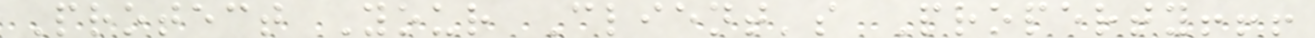Protect Your Client's Property!!!
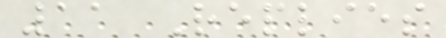11 Replies
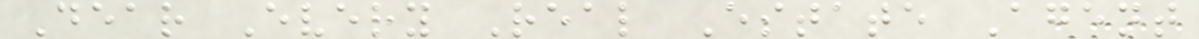Dear Every Real Estate Agent
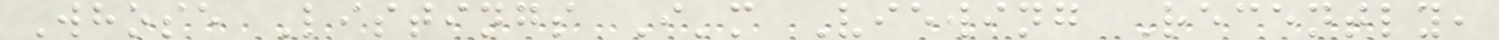Whose Listings I'm Viewing Recently,
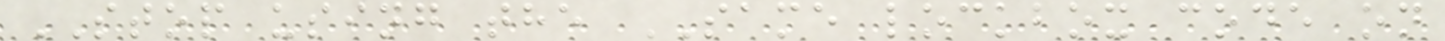STOP using the SAME lockbox code on
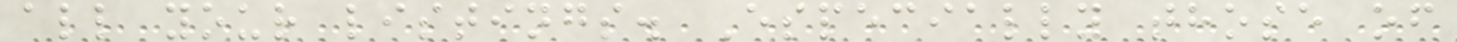all your listings. Especially those of
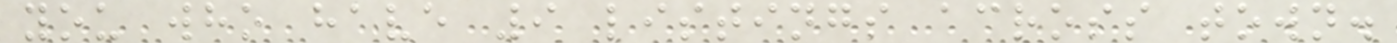you who have 9 listings across town.
